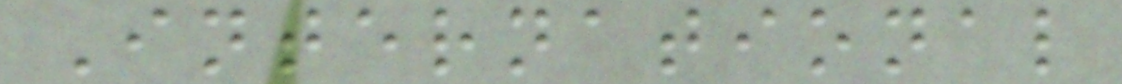International
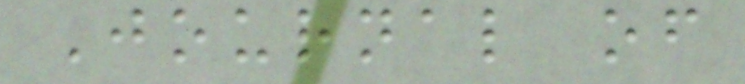Journal of
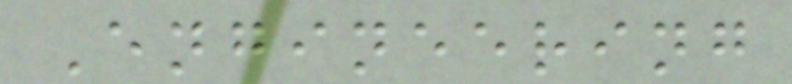Engineering
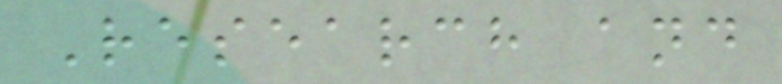Research and
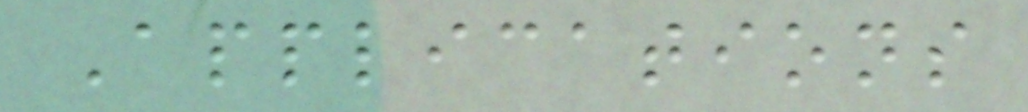Applications
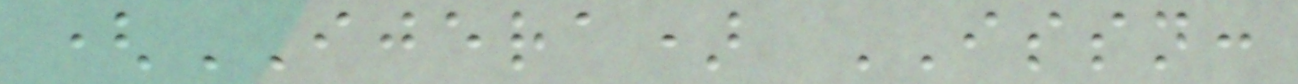(IJERA) ISSN:
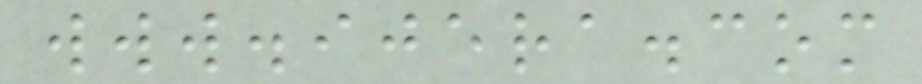www.ijera.com
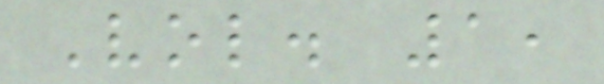Vol. 1,
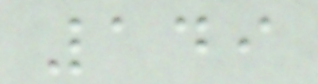149
